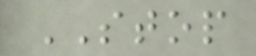STOP
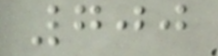700
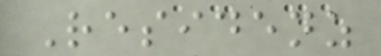Residenz
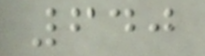640
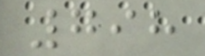798
